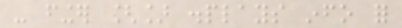- finger [] displays info for
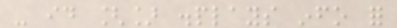- id [] displays info for
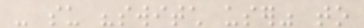- su "switch user" to
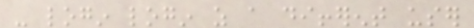- login login as a different user
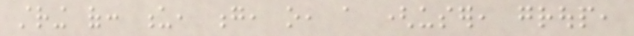string of: u, g, o, a (user, group,
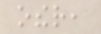other,
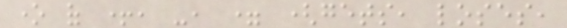one of +, -, = (gets, loses,
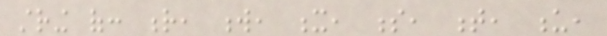string of: r, w, x, s, t, u,
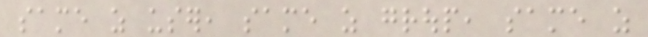same as user, same as group, same as
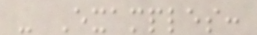- Examples:
